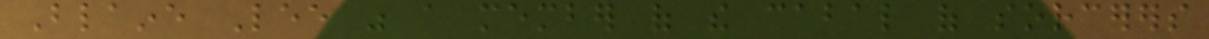Blaine Lee was a member of the cabal of sorcerers
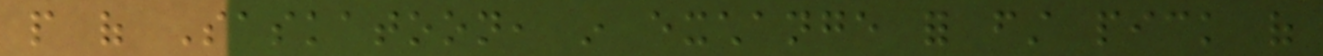people of Saskatoon, in exchange for first pick of
